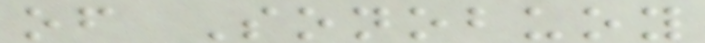of Sonobuoy
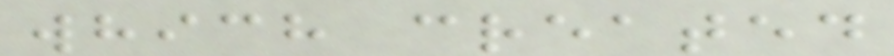which created
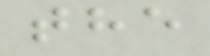the
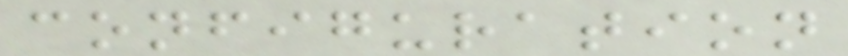configuration
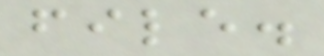file.
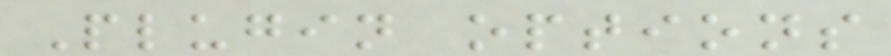Plugin options
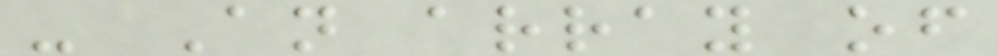- An array of
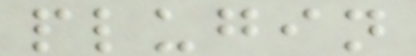plugin
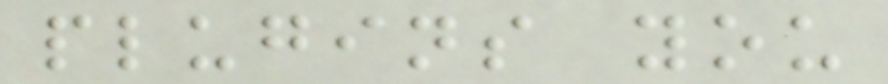plugins you
